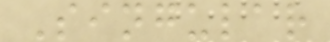Singular
